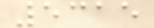5315
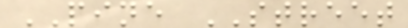PINE STREET
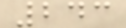243
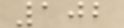102
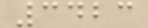3423
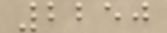2250
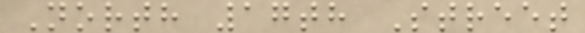North 17th Street
